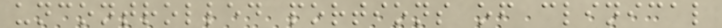uncontrolled portions of clinical
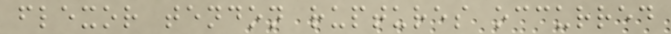flexor tendon ruptures occurred
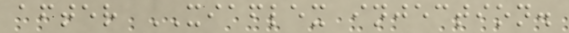after XIAFLEX injection.
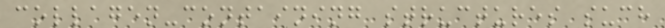collagen-containing structures such
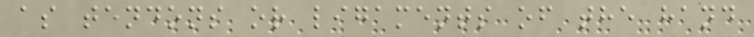as tendons or ligaments of the hand
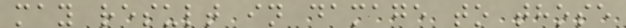may result in damage to those
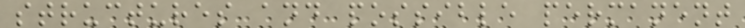structures and possible permanent
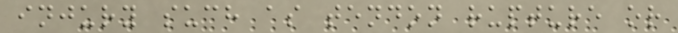injury such as tendon rupture or
